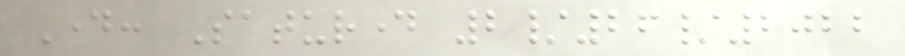Day: Saturday 2/26/2022
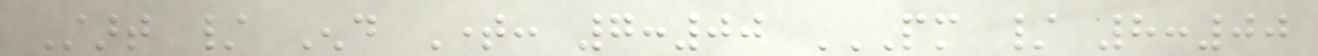Start / End Time: 7:00 PM / 8:00
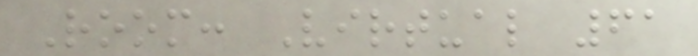Room: Virtual 61
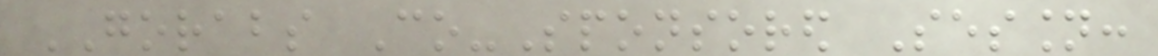GORABS Co-Sponsored Session:
